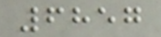6857
